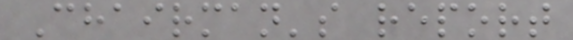Chairman's report
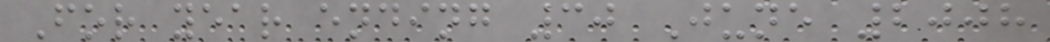For year ending 30 June 2008
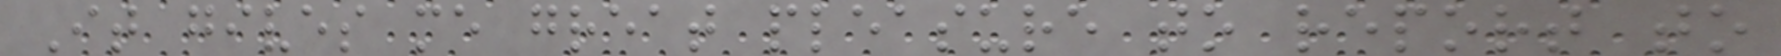It gives me great pleasure to report to
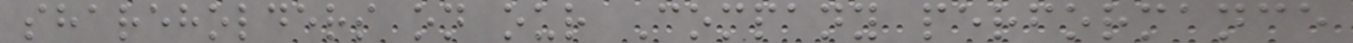shareholders on our Company performance
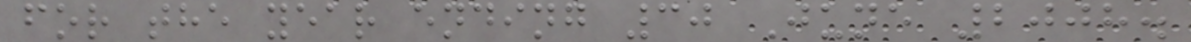for the year ending 30 June 2008.
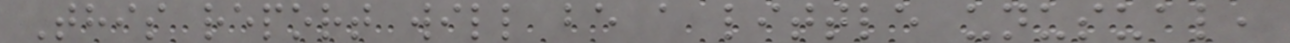This report will be a little unusual,
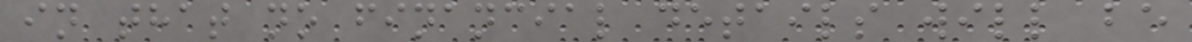in that no financial details will be
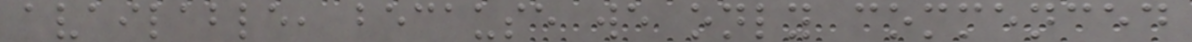available, because we only commenced
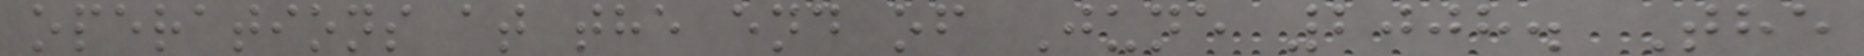operations at the end of June 2008. The
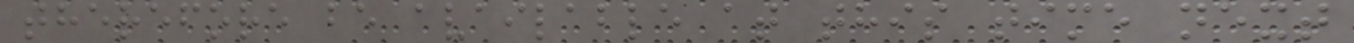therefore be available at this time next
